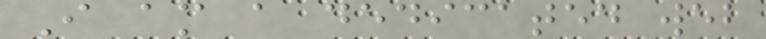I am a dedicated web
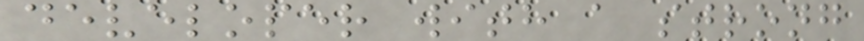developer with a strong
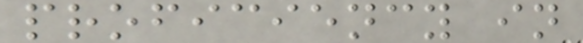proficiency in
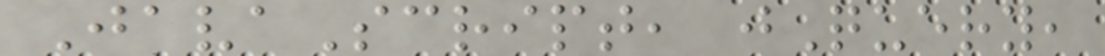JavaScript, jQuery,
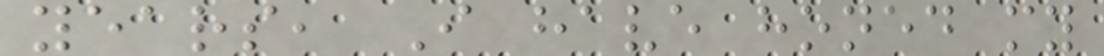years, I have honed my
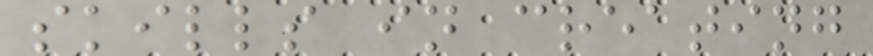skills in creating
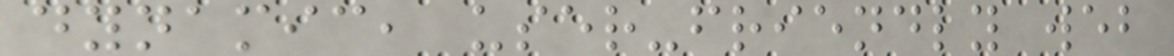dynamic, user-friendly web
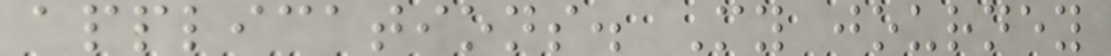applications. My journey
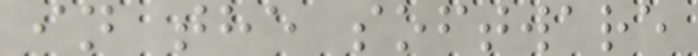in the software
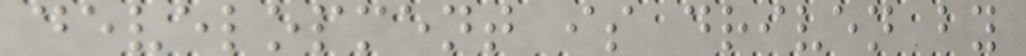development is driven by
